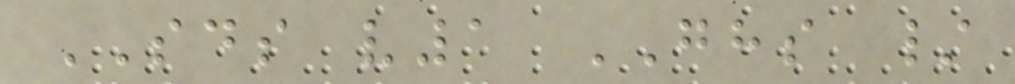SDS v1 GHS /
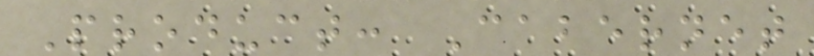Product: Cabernet
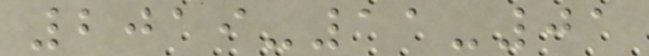2019-11-01
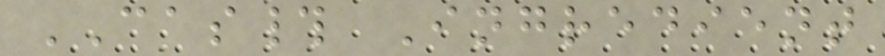CAS# Ingredient
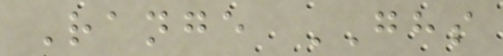Range GHS
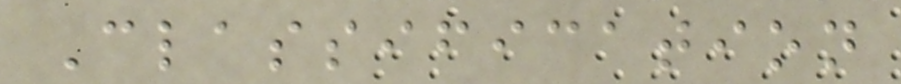Classification
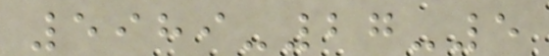5989-27-5
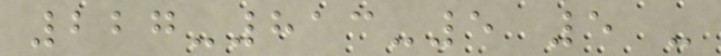227-813-5 5 -
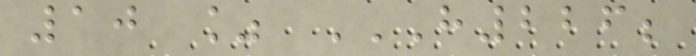10 % H226;
